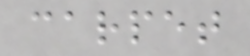carpet
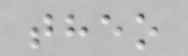theo
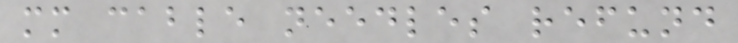mm cable needles refund
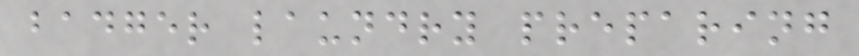badger laundry preparing
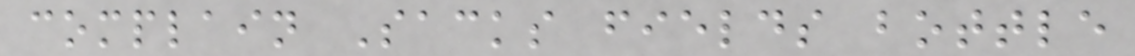complain Sacks fields bottle
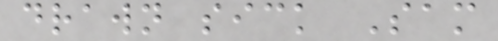drawn sick Sam
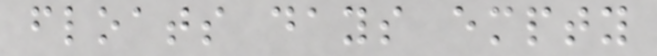floats days empty
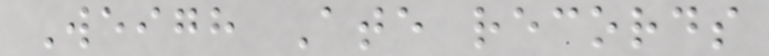Weigh Ate records
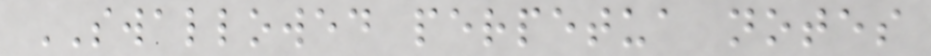SWALLOWED perpetua notes
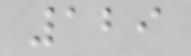129
